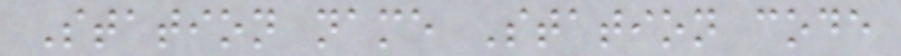Station name Station code
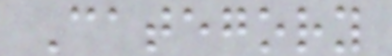Category
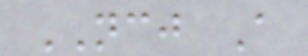NCJ A
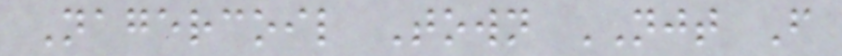Nagercoil Town NJT F
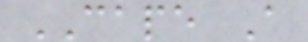CAPE A
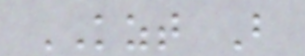KZT B
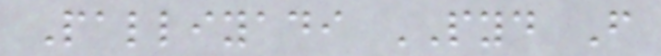Palliyadi PYD F
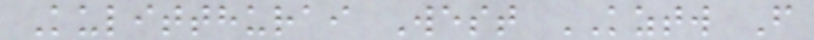Kulitthurai West KZTW F
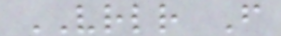VRLR F
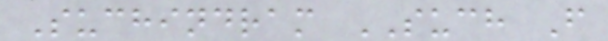Suchindram SUCH F
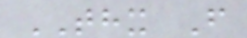THX F
